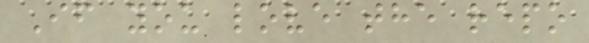If you love the repo
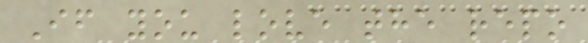If you love the repo
